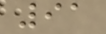91
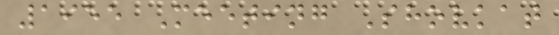1955 Meeting Shovkat
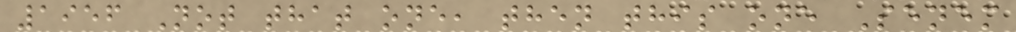1956 Not that one, then this one Senem
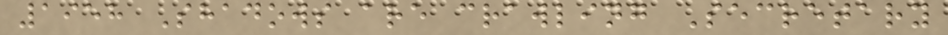1958 Shadows are crawling Secretary
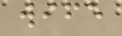wife
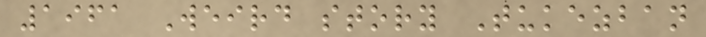1961 Weird story Tukezban
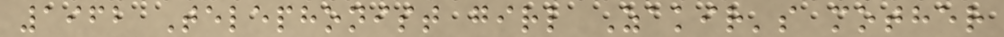1962 Telephonist girl Zakir's mother
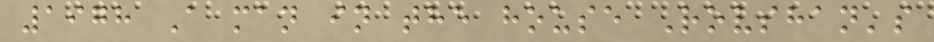1978 A man in the house Rovshan's
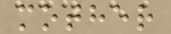mother
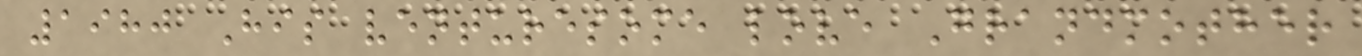1980 His venturesome love Grandmother
